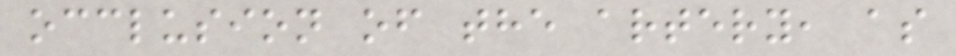occlusion of the artery, as
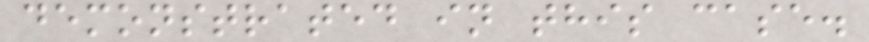demonstrated in this case.
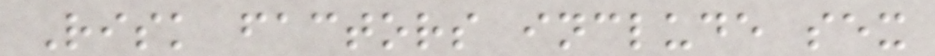Risk factors include sex
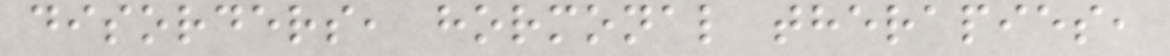disorders, hormonal therapies,
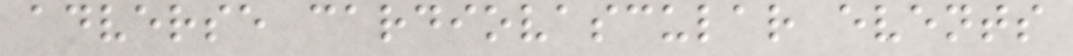adverse cardiovascular events
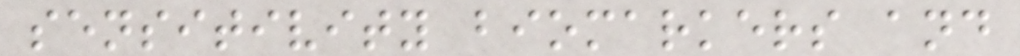sensitivity biomarkers and
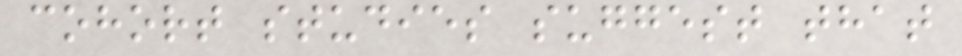cohort studies suggest that
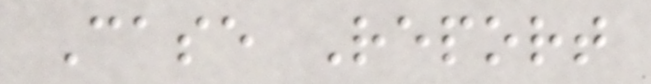Case Report
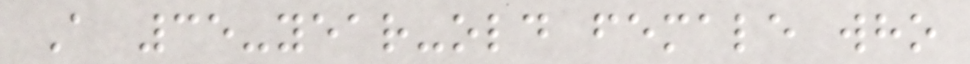A 35-year-old female who
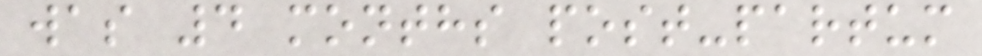was 4 months post-partum
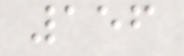156
